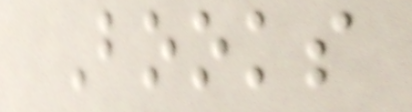Books
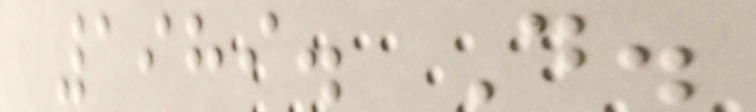1989. D.
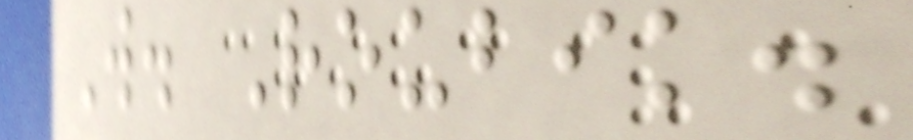W. Roubik.
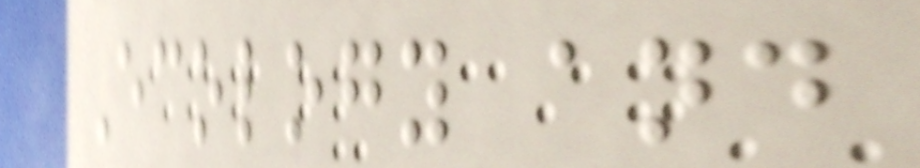Ecology and
